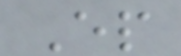Ep
